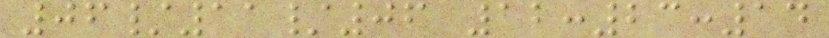06/11/06 12:23:14
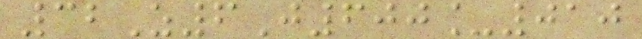32Z6J600_010
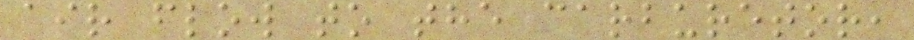air flow to the carburetor,
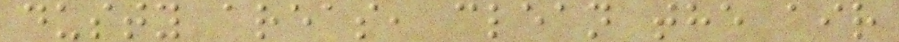dusty areas, clean the air
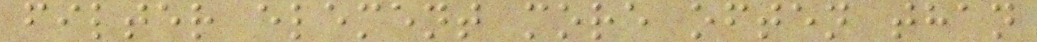filter element more often than
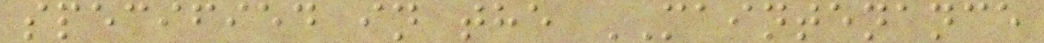specified in the MAINTENANCE
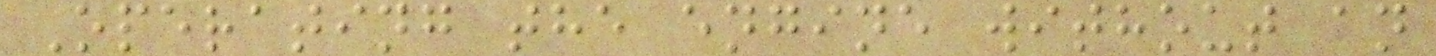Operating the engine without an
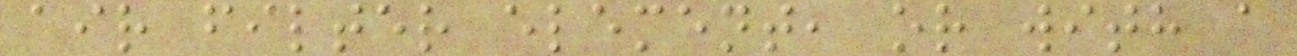air filter element, or with a
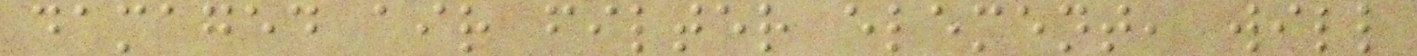damaged air filter element, will
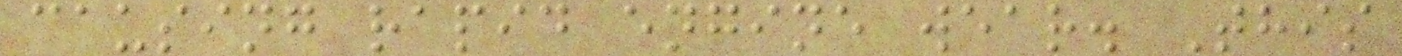causing rapid engine wear. This
